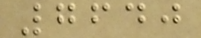7640
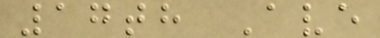17th Ave
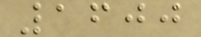1600
